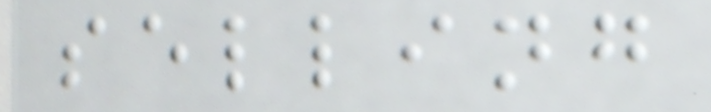selling
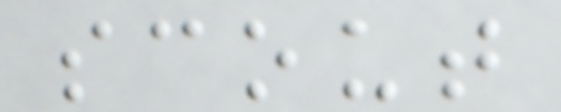scout
